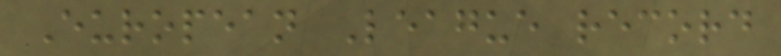European League record
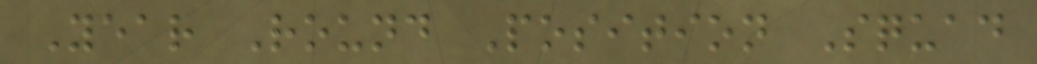Year Round Position Squad
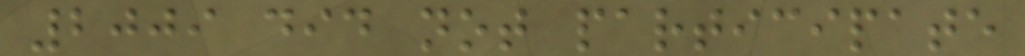2009 did not participate
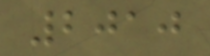2010
